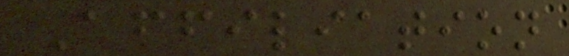Affiliation
